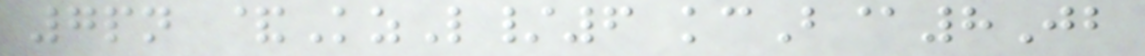7pn &KzL/6 kcB@8Jb
